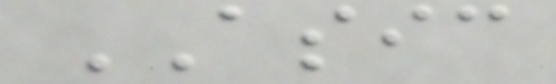ASIC
